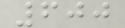600
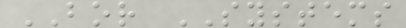BOR SYSTEMS
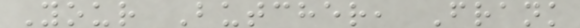Your Butcher, Frank
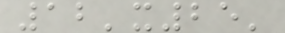12'x25'
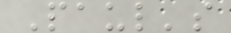Paul's
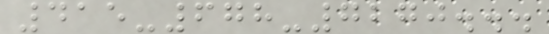415-678-7270...
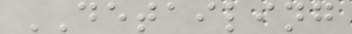DETAILING
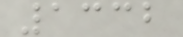1332
